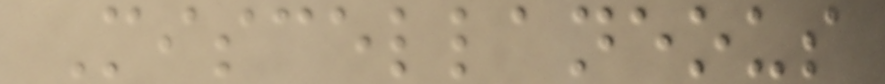Miscellaneous
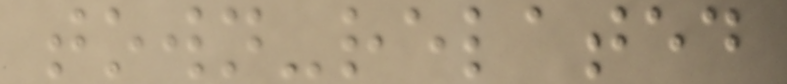town-related
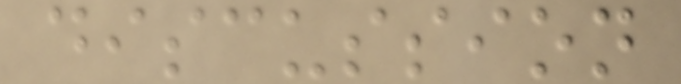discussion
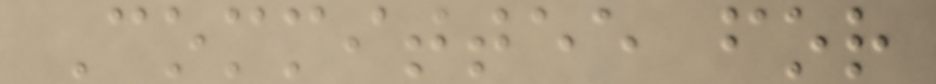Committee for
